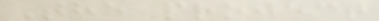The project
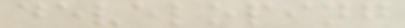developing
